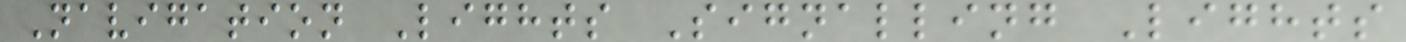Navigation Lights Signalling Lights
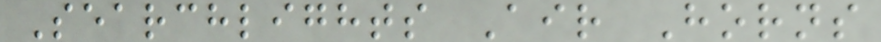Searchlights Air Horns
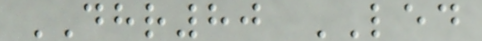DHR80 LED
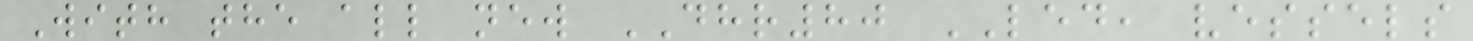With the all new DHR80 LED, vessels
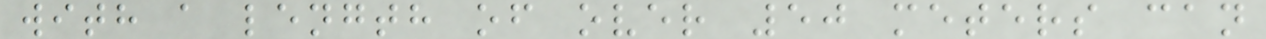with a length of over 50 meters can
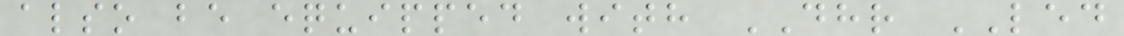also be equipped with DHR LED
